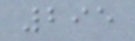295
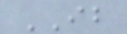IB
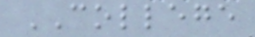COLLEGE
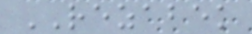REZABEK
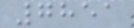7851
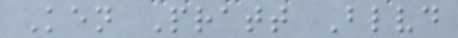Ken Pratt Blvd
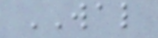WAL
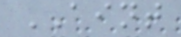AINT
